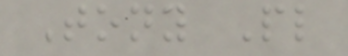Tony Pl
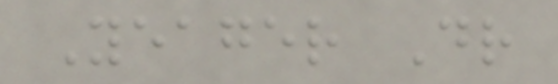Yeager Dr
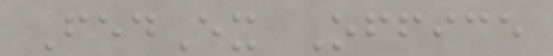FedEx Office
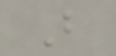B
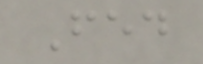Fed
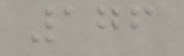176
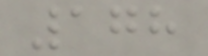178
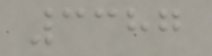3387
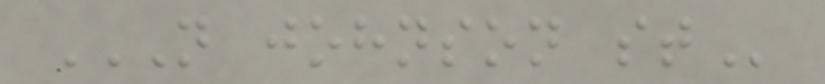N JOHNSON ST
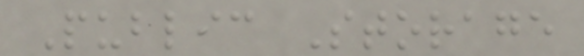Public Storage
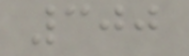300
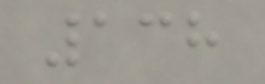138
